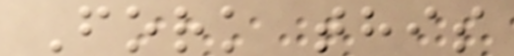Fork this
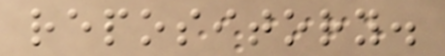repository.
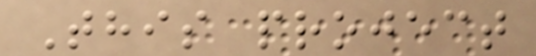This project
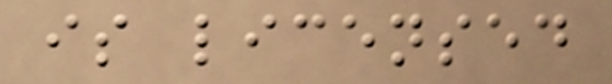is licensed
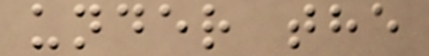under the
